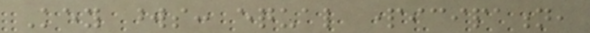Key words: equal participation,
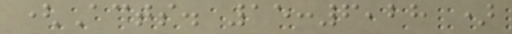(Acts. 15:6,28 )
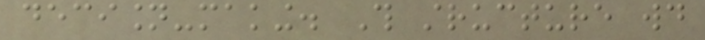decision-making. This structure would
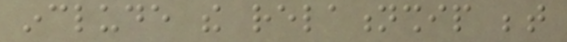include the relationship between
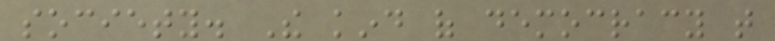society. The kind of democracy that
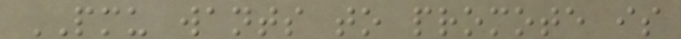PMU wants to promote is
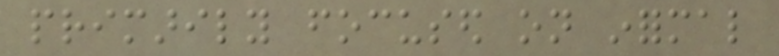primarily focused on informal
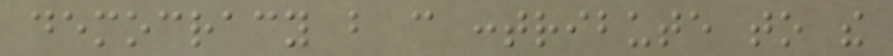democracy but can contribute to the
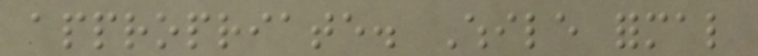appropriate. While formal
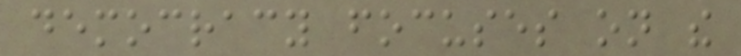democracy focuses on the
